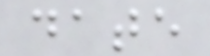date
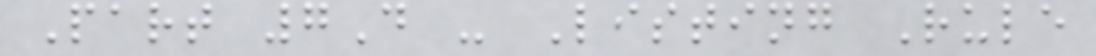Part 7D - Listing Rule
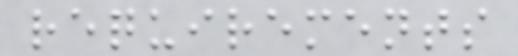requirements
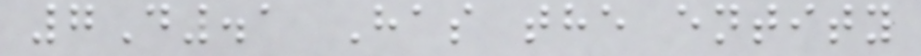7D.1 Has the entity
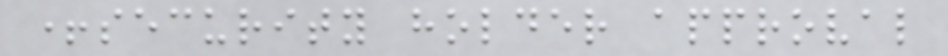+security holder approval
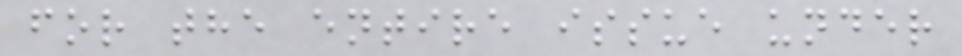for the entire issue under
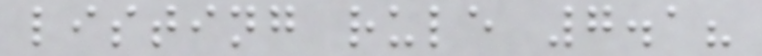listing rule 7.1?
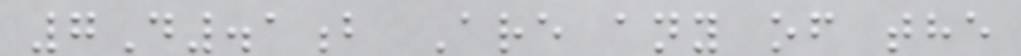7D.1b Are any of the
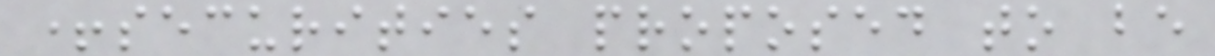+securities proposed to be
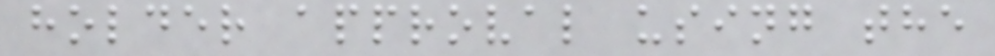holder approval using the
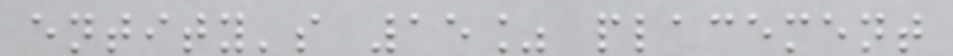entity's 15% placement
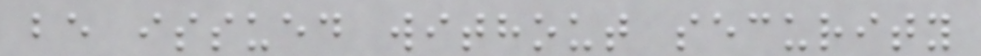be issued without security
